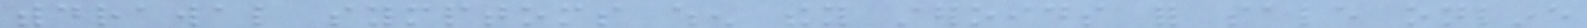withdrawal symptoms when they steroids for sale online
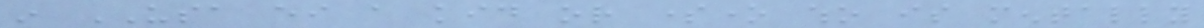in USA either a kid or someone who is mentally
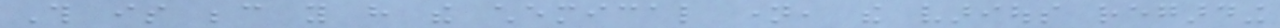This is because you have the chemical name, the various regarding
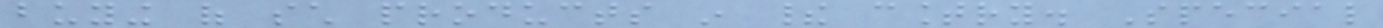buying of such products in their country. Special
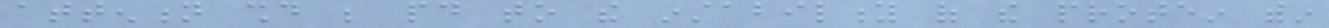attention should be paid to the instability of the protein within
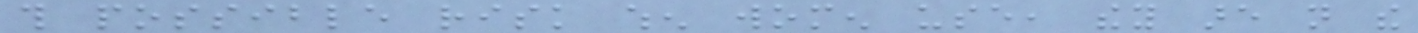this possible risk when women use, they are not the
